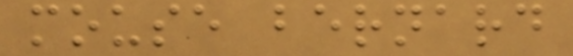mouse bernard
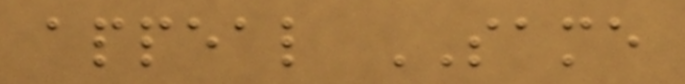appeal SAME
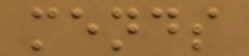mends
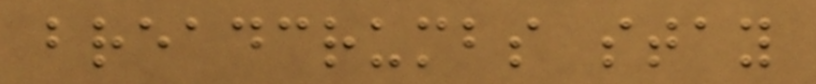breadcrumbs stay
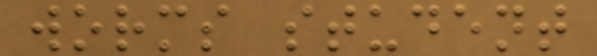worms student
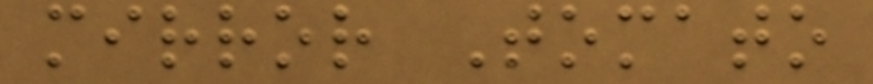mirror Tomato
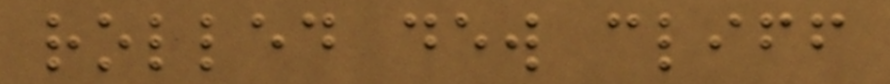rolled dew cliff
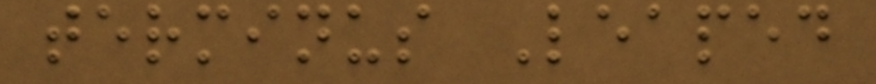terminus Leaped
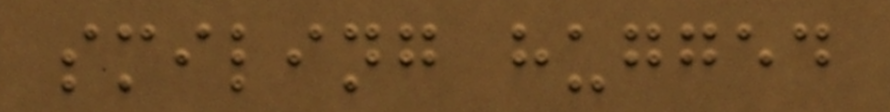smiling hugged
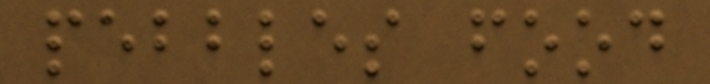pebbles food
